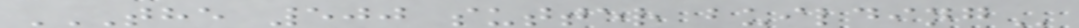THE 500 SUTTER BUILDING
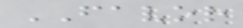FAVOR
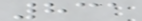831
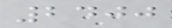2400
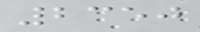2350
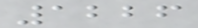1226
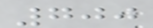700
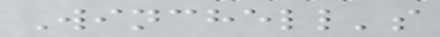Winchell's
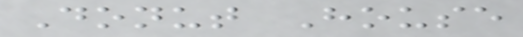Donut House
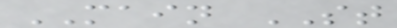MAIN ST
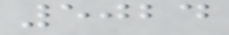5024
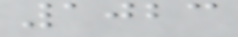1023
